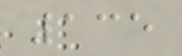135
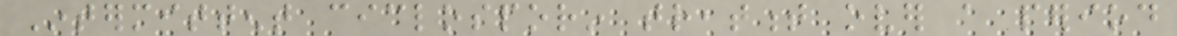Intermittent ciclosporin treatment over a period
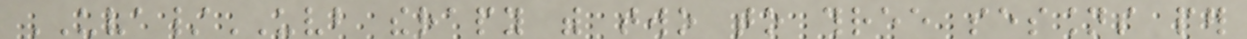UVA/UVB therapy with two to three sessions per
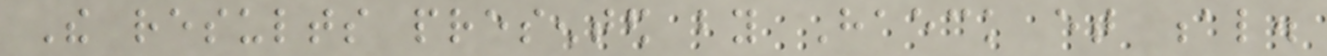The results presented by Haeck et al.
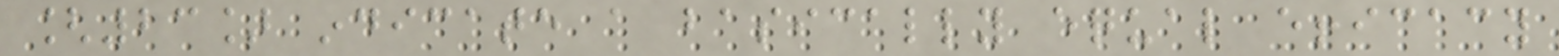[23] indicate a basically equal efficacy
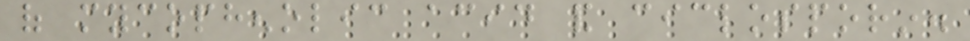of mycophenolic acid and ciclosporin.
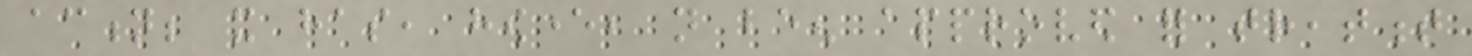action; it has, however, not been approved for treatment
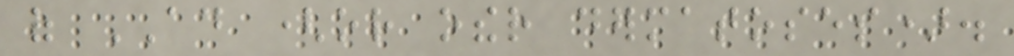of AD (or other dermatoses).
